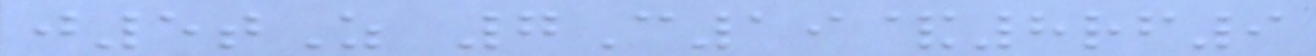j5tZ 7C19&8rf9
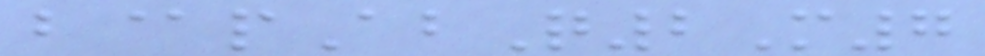b@pAbQ2M7
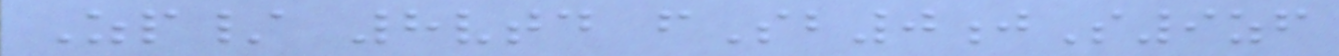Zp/ 8vtd fSb0jS9zf
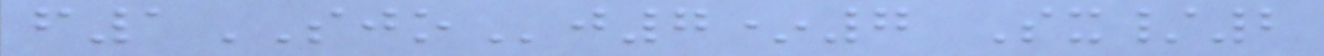f1SJOj7*7 Sx/2
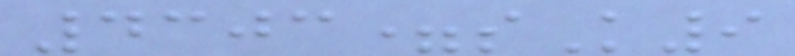4303=sK9
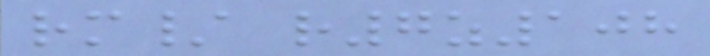rm/ r7z108
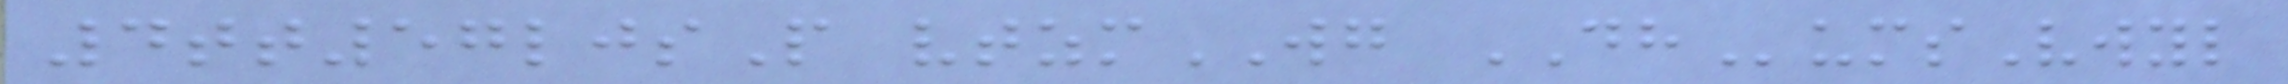4tt57ljsP vtzmWG DHumsVwyl
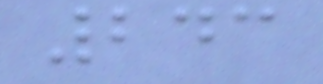243
